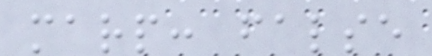marp: false
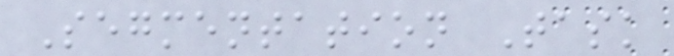Segmentation Task
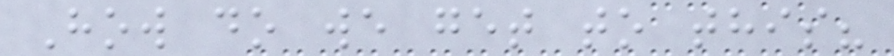How do we get to this?
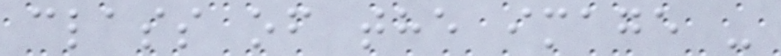class of the image -
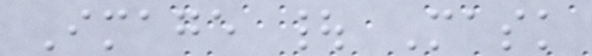Image | Mask
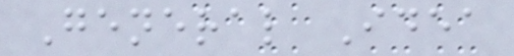General Idea
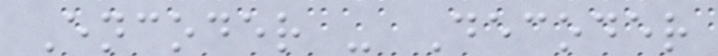Encoder - Decoder
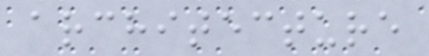architecture
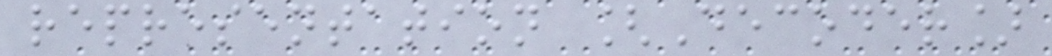representation [Decoder]
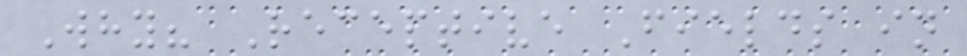Why? Receptive Fields in
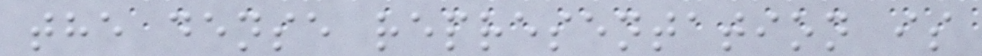the dense representation is
